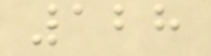128
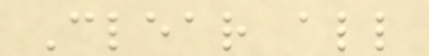Clear all
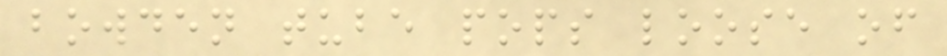bowden tube pops loose of
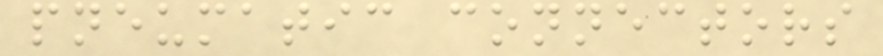pneumatic connectors
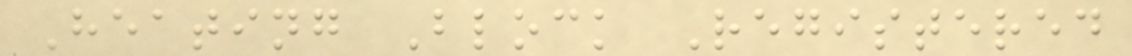Heating Block Registered
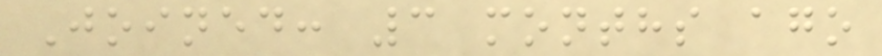Joined: 3 months ago
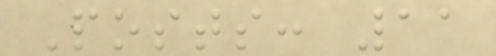Posts: 11
